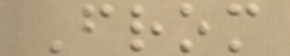From
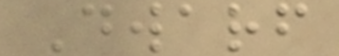Dwarf
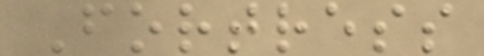Fortress
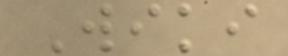Wiki
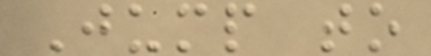Jump to
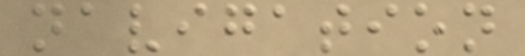navigation
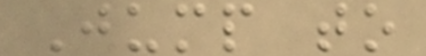Jump to
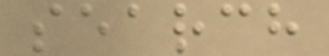search
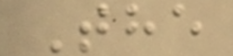The
